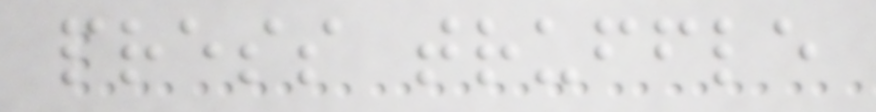press truffle
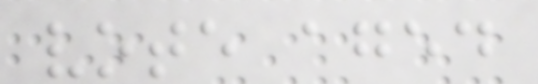vote aged
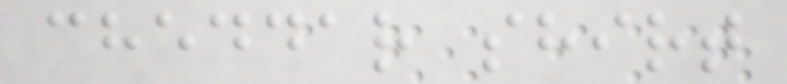cheddar shirt
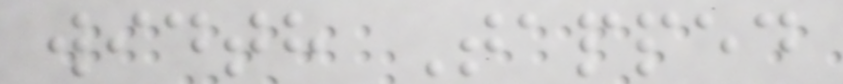width Tapped
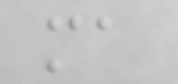ma
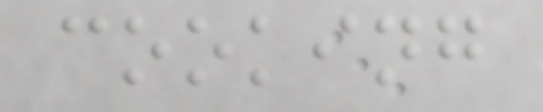cooking
